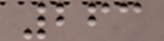263
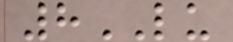8LU
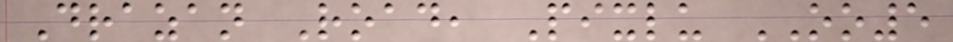Drazan Road, Pixlu OO5
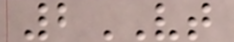2VT
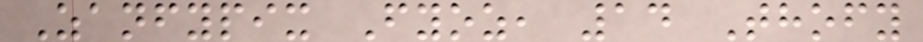Zanfypix Fyoz, 14 Thofy
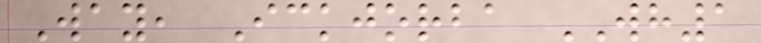Way, Ickjorba WH1
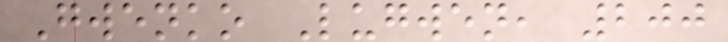Gwenko Lugwen, 200
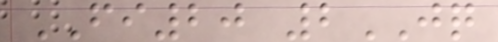FI20 2JQ
